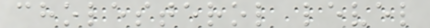cholesterol level
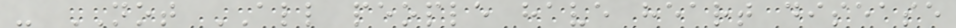- NOT ALL people have heart disease
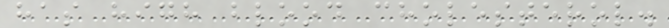has high blood cholesterol.
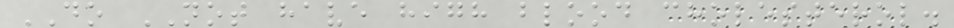DO NOT have high blood cholesterol.
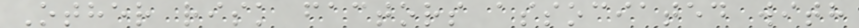Other risk factors associated with
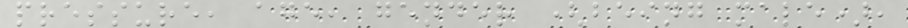pressure, age, gender (being male),
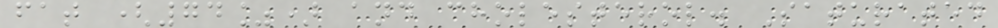fat (74%) and cholesterol. Saturated
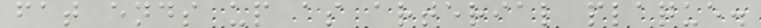fat ends up as arterial plaque.
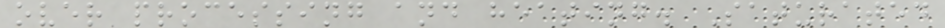over processing and heating. Saturated
